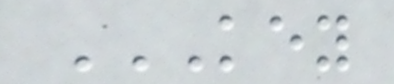KEY
